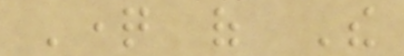Question of The
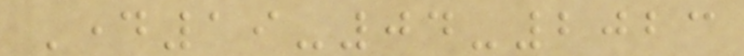Day19-04-2023
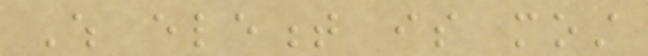Which element is most
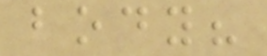body?
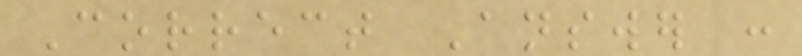Correct Answer :
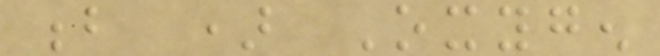b ) Oxygen
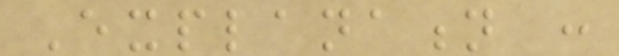Explanation :
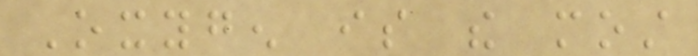Oxygen is the most
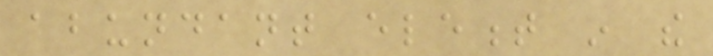abundant element in the
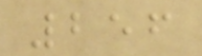256
